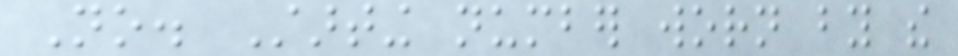No. Starting number worn by the
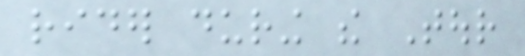rider during the Tour
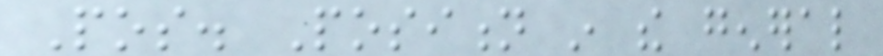Pos. Position in the general
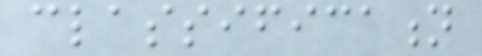classification
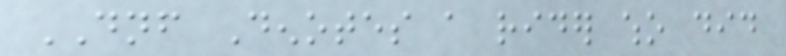DNF Denotes a rider who did
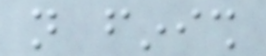not finish
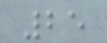25
